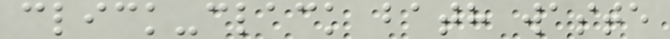click-clack bath waste
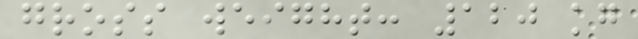gross weight: 120 kg
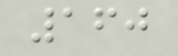160
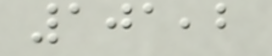101,2
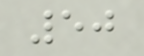50
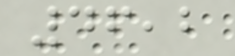46,2
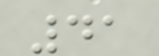41
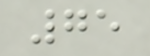75
